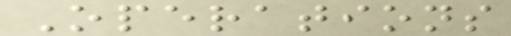Operations
